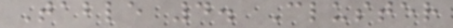Table 4. Cluster
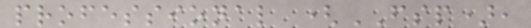professional (FSP),
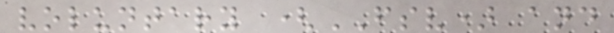voluntary (FSV) and
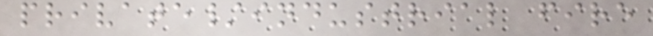private/industrial fire
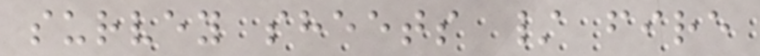survey sheets / fire
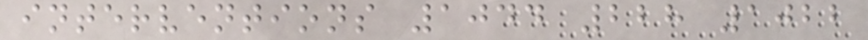interventions 1044 228 1022
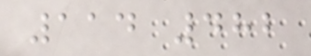114 482
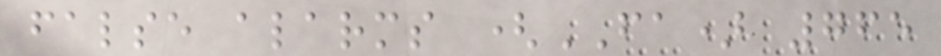false alarms (FA) 765
